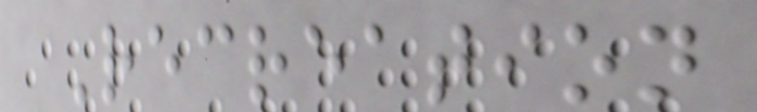Recreation
